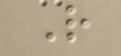R
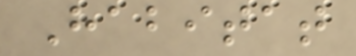Habitat
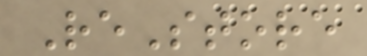ReStore
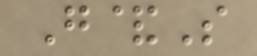G&S
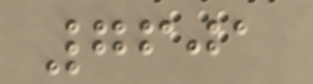7601
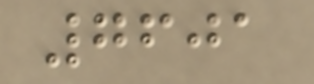7601
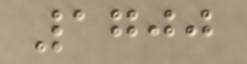1700
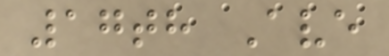17th Ave
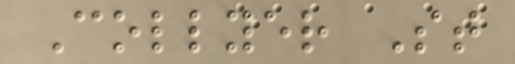Collyer St
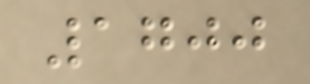1700
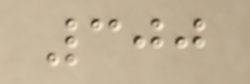300
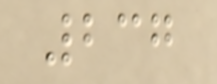237
